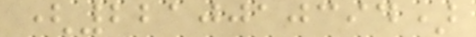(2210010394)
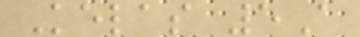Kelas 5A
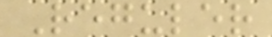Reguler
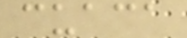cuaca
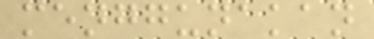menggunakan
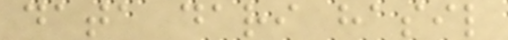data dari hasil
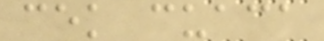cek cuaca
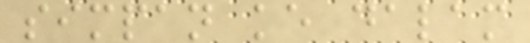simpan ke dalam
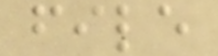file
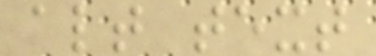alt text
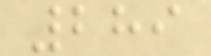289
